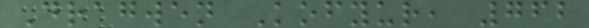Dragwen Kofyur, 762
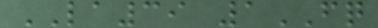LA39 1FQ
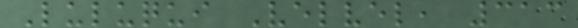Luluqui Velvel, 313
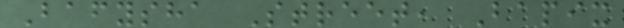Bafysha Street, Bapix
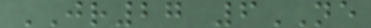JR27 6NE
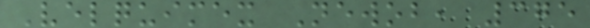Velquimex Newob, 375
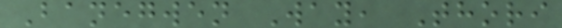Banegwen Way, Thori
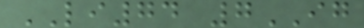LI74 7IG
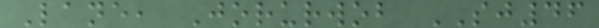Lane, Jorurwob SJ46
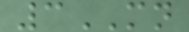3MN
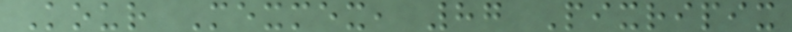Kour Mexmex, 87 Pixripix
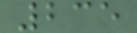235
